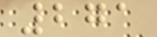271
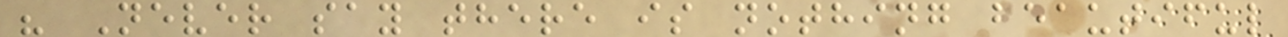" Never say there is nothing beautiful
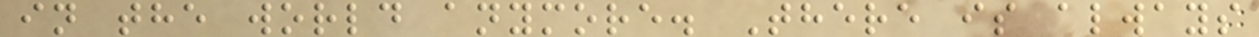in the world anymore. There is always
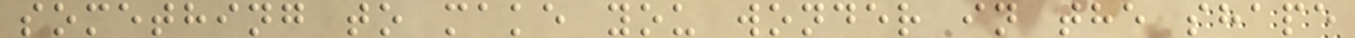something to make you wonder in the shape
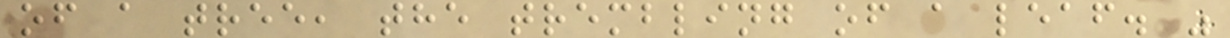of a tree, the trembling of a leaf. "
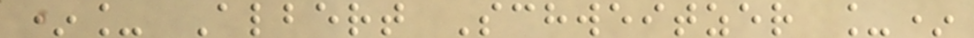*_ Albert Schweitzer _*
